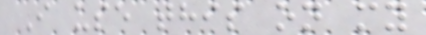I use this on my
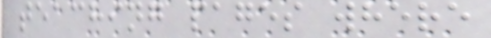teaching pages where
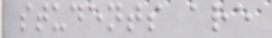students are
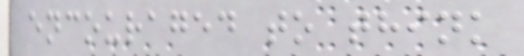encouraged to think
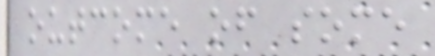outcome of some
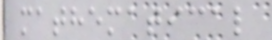mathematical
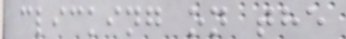clicking on the
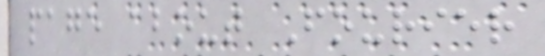page about Fourier
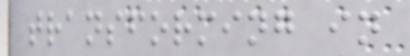transforming in
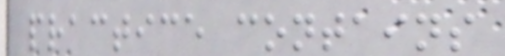practice contains
